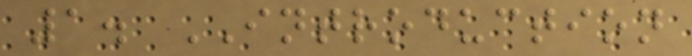1. INTRODUCTION
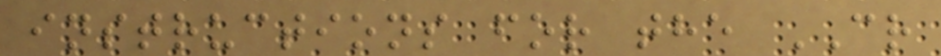instructions for the CR
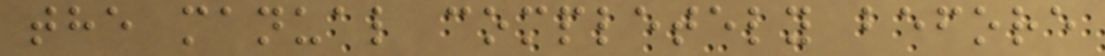the manual completely before
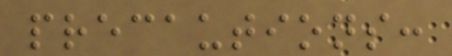precautions:
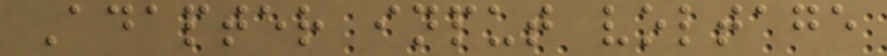Adapter input voltage
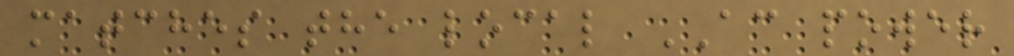matches the local AC power
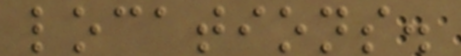locations.
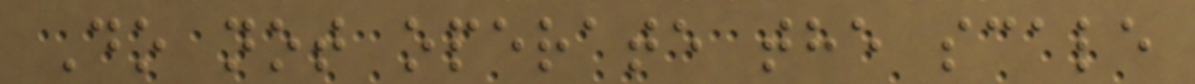Do not operate the scale
